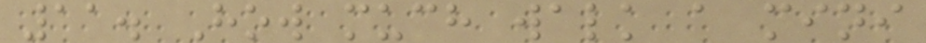11. How much walk a mini
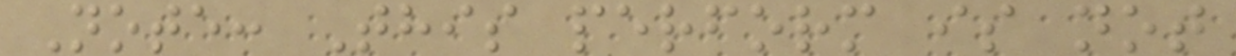Note: This perform is not
